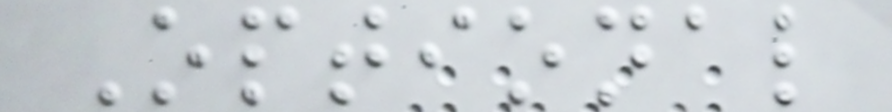Optional
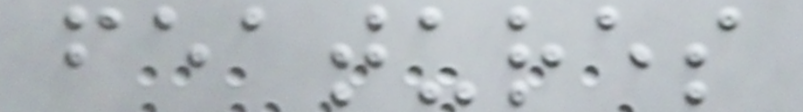features
